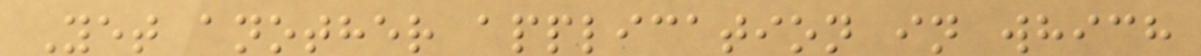Yet another application in which
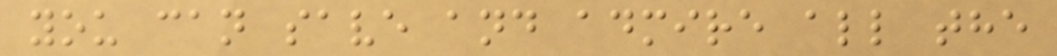you can save and admire all the
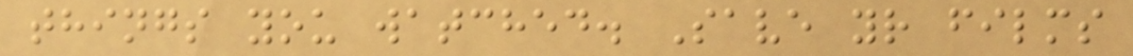things you watched. Save yr films
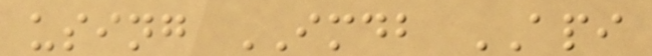using IMDB API
